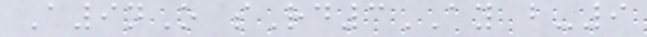A9nO sRd3AY b-9
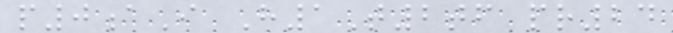p0aI H1T2tf pr24
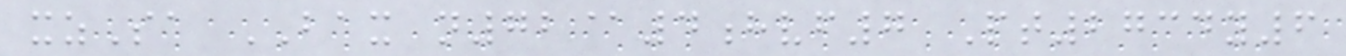xzSa BAX n72@4hvf7 Pt2734y6
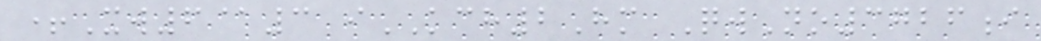+Xw6@3 iKCH2Hm QwNo3726i
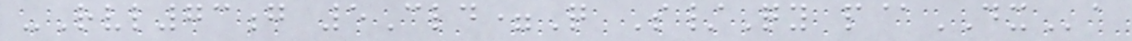-Rvl73g 5Cld=Q S/Qy p@DXa
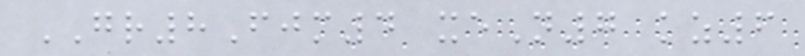GR8Fjm4 xeN7 kz6
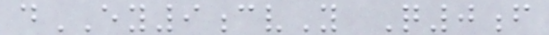dEY9cvY Q0f
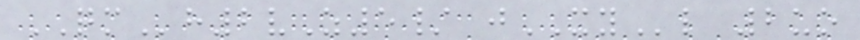QMh2vZ5/ jXYl 2uo
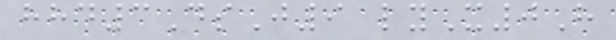hhd3DsJ9 lyX0H
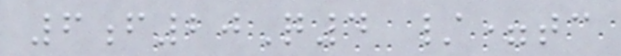6f20Q4 /=tc
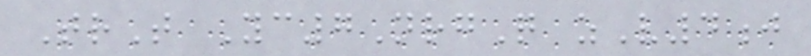TrT Yc7NrgQ zV4j
